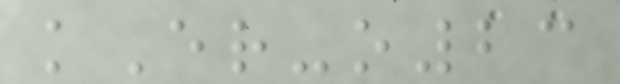kEr-o23
